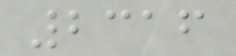2316
